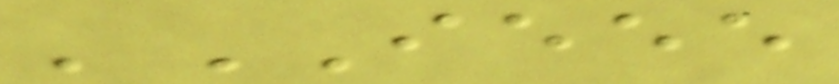'IEEE
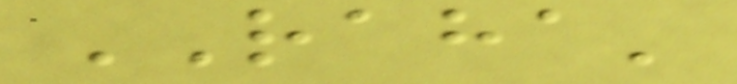RAHA'
